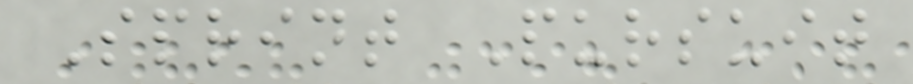Sprint Pursuit
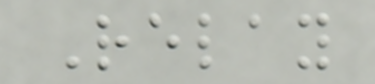Relay
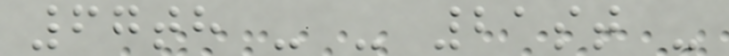67th - - 21st -
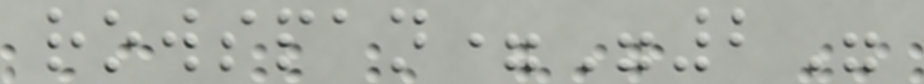rowspan="2"
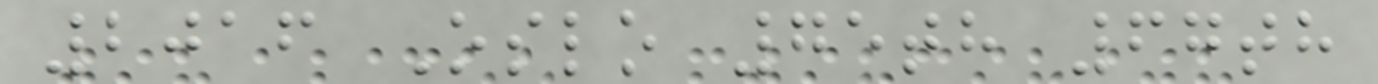2016 Oslo 75th 67th
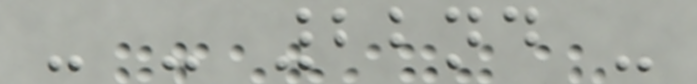- - 22nd -
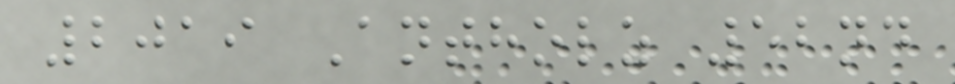2019 Antholz 52nd
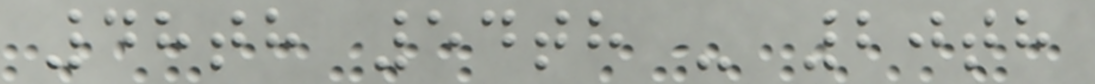48th 54th - 20th
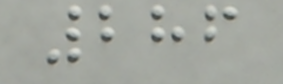286
